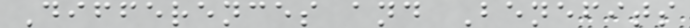Differences and Benefits
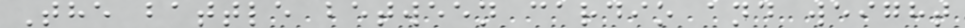The battle between cardio and weight
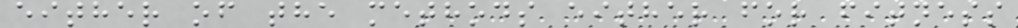either of the methods either for fitness
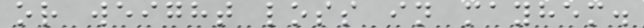or weight loss in mayhem.
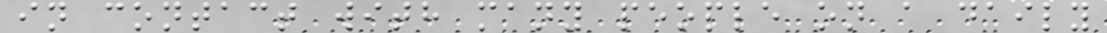in contact with many people on a daily
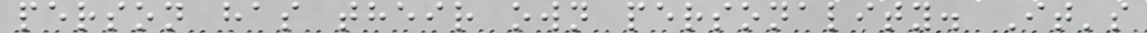person has their own personality. It's
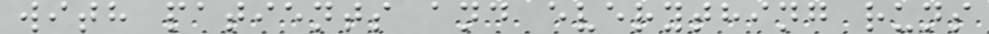with patients and everything runs
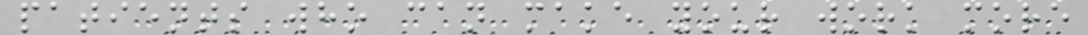patients who can make your work more
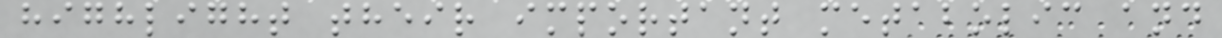highlight their important metabolic and
